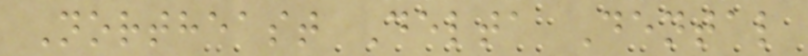Northeast Delta Dental
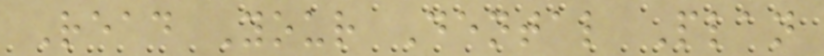Read Your Dental Plan
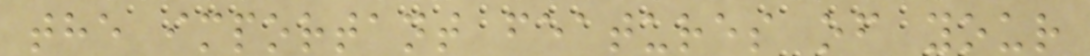the important features of your
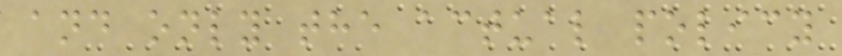and only the actual policy
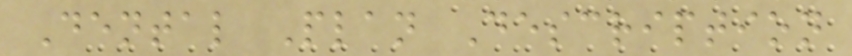Dental Plan Description
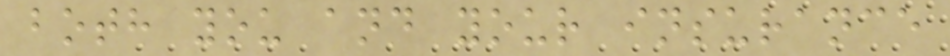both you and your insurance
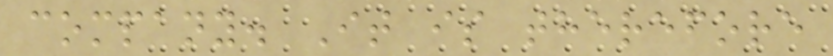company. It is therefore
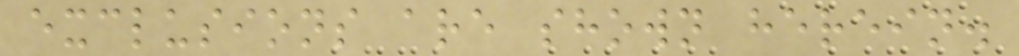exclusions are shown herein.
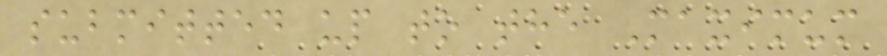submitted up to the Maximum
